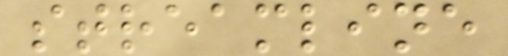streamline
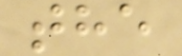the
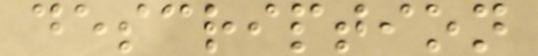description
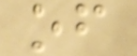of
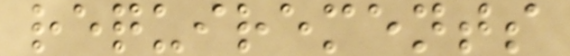requirements
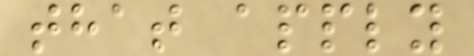that apply
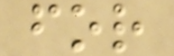for
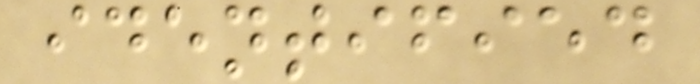identified
